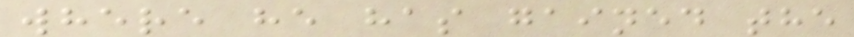where he has gained the
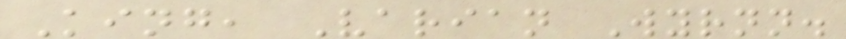King, Varian Wyrnn.
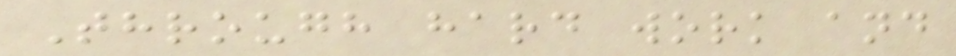Through hard work and
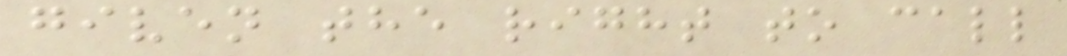given the right to call
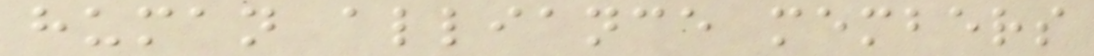human alliance members
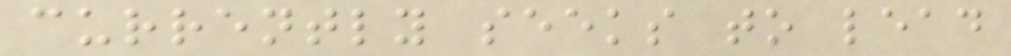currently seeks to lead
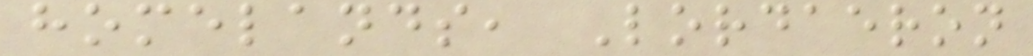homelands, Lordaeron
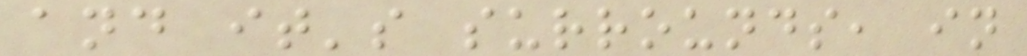and it's surrounds, in
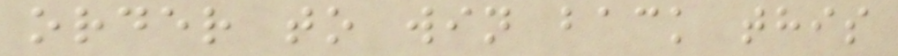order to win back this
